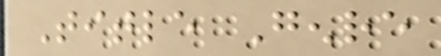Title Genre
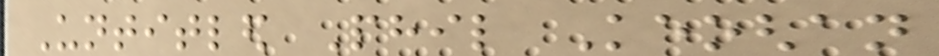Untitled Phil Keoghan
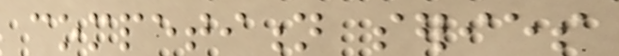competition series
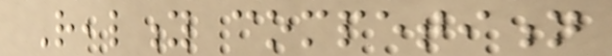Reality competition
